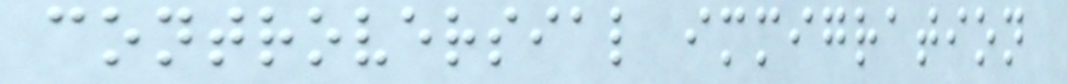controversial immigration
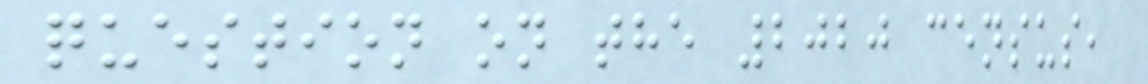question on the 2020 census,
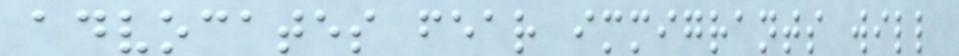advocates fear immigrants will
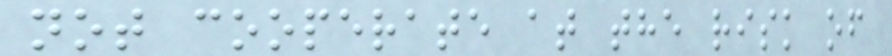not cooperate at the risk of
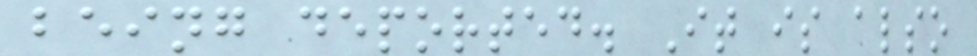being deported. It is also
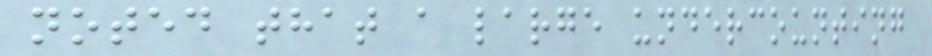noted that a large undercounting
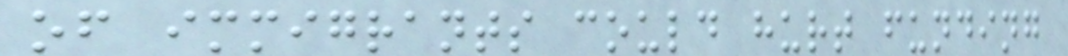of immigrants could hurt funding
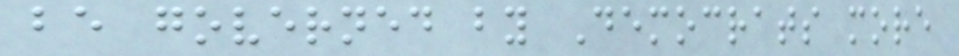be governed by Democrats more
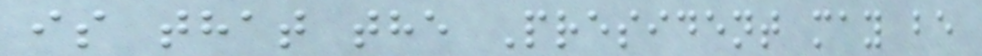is that the President may be
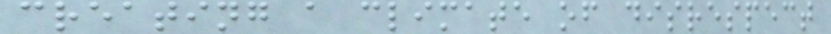creating a climate of disrespect
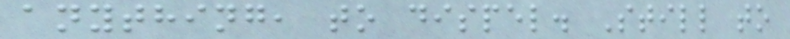anything, to dispel. Still to
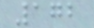172
